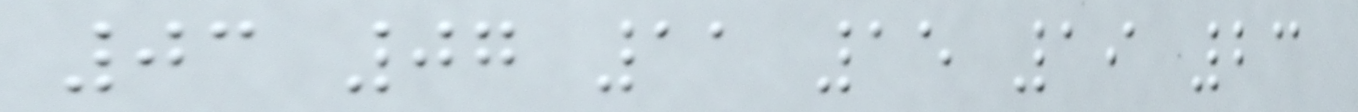03 07 11 15 19 23
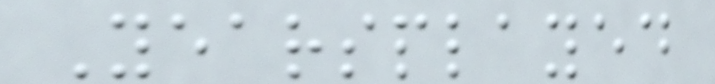Yearsplayed
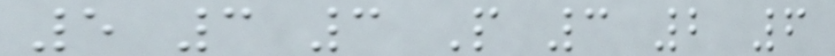5 3 3 P 3 2 6
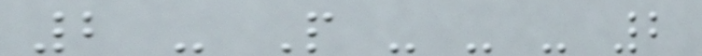2 - P - - - 2
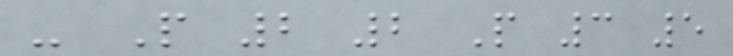- P 2 2 P 3 5
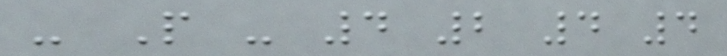- P - 4 2 4 4
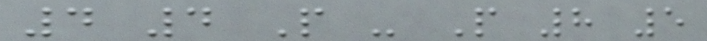4 4 P - P 8 5
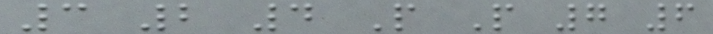3 2 4 P P 7 6
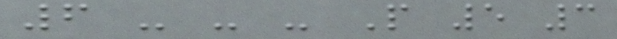6 - - - P 5 3
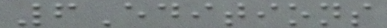6Editions
